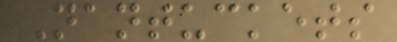Nantuckets
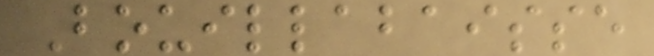Bouillabaisse
